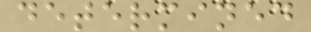determined
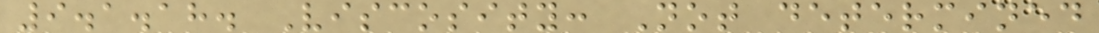9.1.18. Viscosity: Not determined
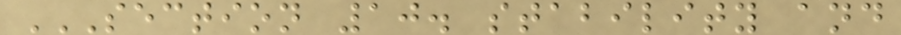SECTION 10. STABILITY AND
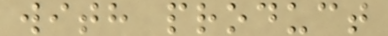with product
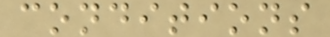conditions
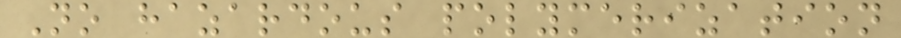No hazardous polymerization
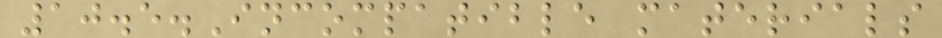10.5.Incompatible materials
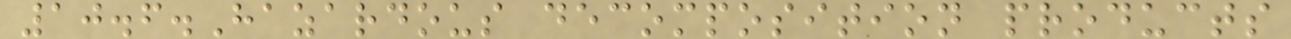10.6.Hazardous decomposition products
